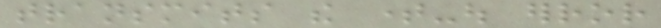transmits the time-out error
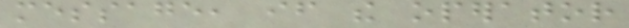message, if the operator
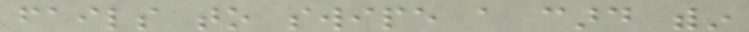fails to swipe a card within
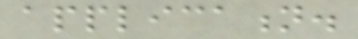application.
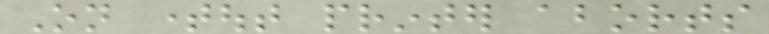On timeout printer aborts
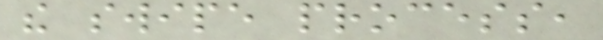the swipe process,
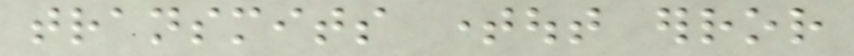transmits timeout error
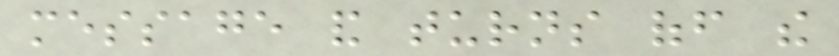message and turns off the
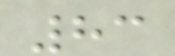83
